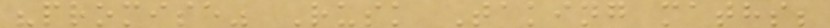"promise" Rusk Taking maths;
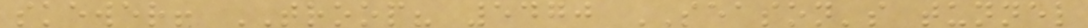skewer! TROOP? 5470 SEASON's tunnel
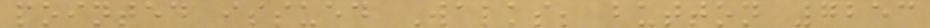pointed issued Walks; button 7253
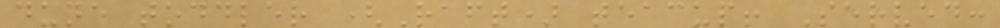dune toddler (Raft) teacup! Served:
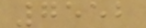7552
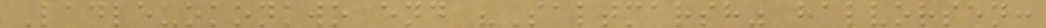Ladle-okonkwo end "Saltmarsh" halvorsen:
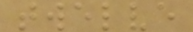twelve
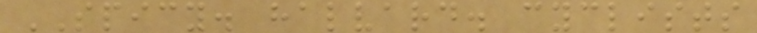SPICY. halvard. cyclists
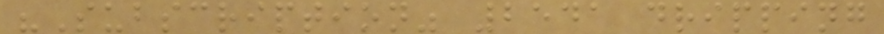"Subscription" 2541 dripping
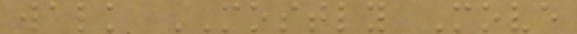walk MOSTLY Move
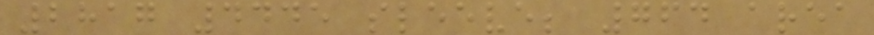2817 4445 sleeve; 764 area
